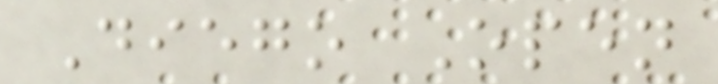Diego Open
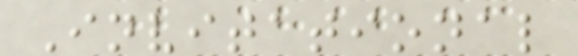Invitational
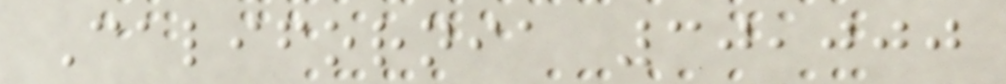California 30,000
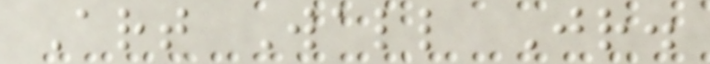Art Wall Jr.
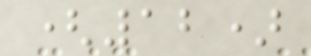(12)
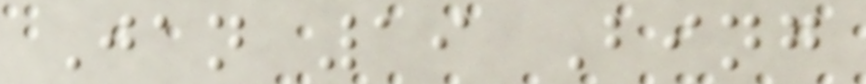Jan 19 Bing
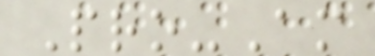Pro-Am
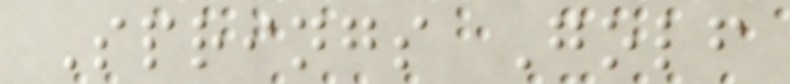Springs Golf
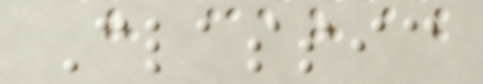Classic
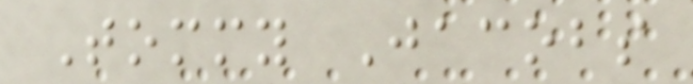Tommy Jacobs
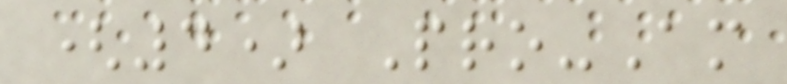(4) Pro-Am
